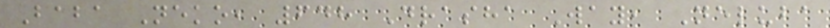Baba Neko, 648 Drasha Way, Neluba
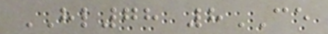HL78 8CE
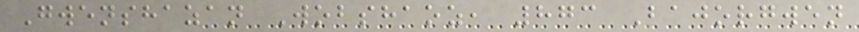Gwenshazan Wobshaoz, 873 Bajorgwen
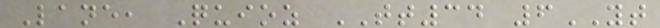Lane, Quioz TT34 6YT
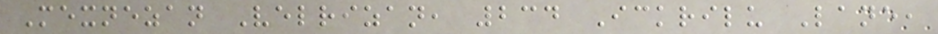Mexnezan Velrizan, 234 Ickrilu Lane,
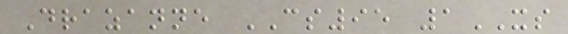Drazanne CS95 1XS
